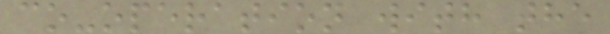co-operation with the
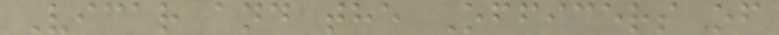Vicar and the Officers of
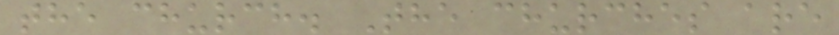the church. The churches are
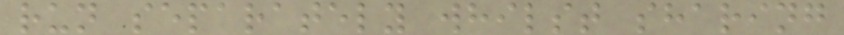run separately whilst sharing
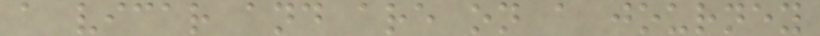a vicar and are on a journey
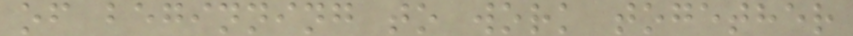of beginning to work together
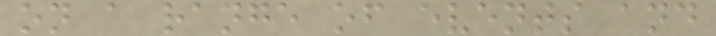on a range of events and
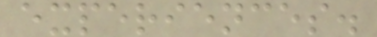experiences.
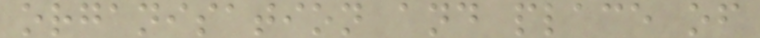organisation and place of
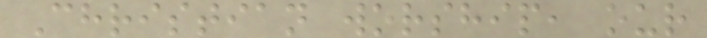Christian worship, our
